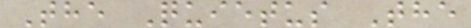The Quietus The
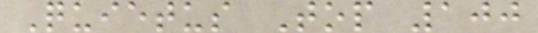Quietus Top 100
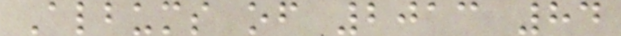Albums of 2013 84
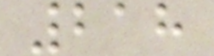218
